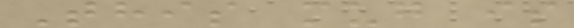This mug is
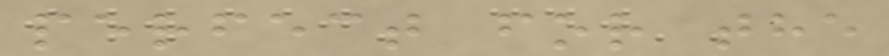perfect for the
